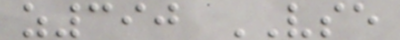z390 VSE
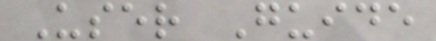User Guide
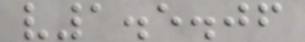v1.5.06
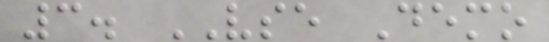3. VSE Demo
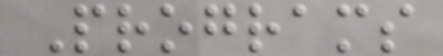Programs
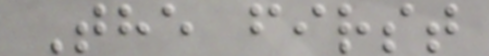The first
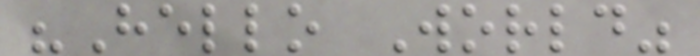"Hello World"
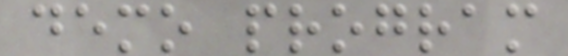demo program
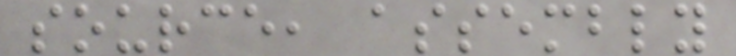source, assembly
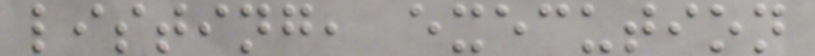listing, execution
